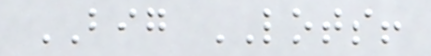BIG LOTS!
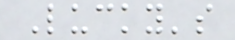Lucky's
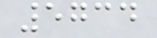5734
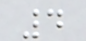4
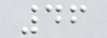46
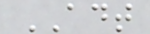ADT
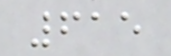615
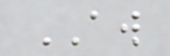AW
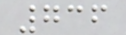736
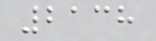2138
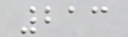213
